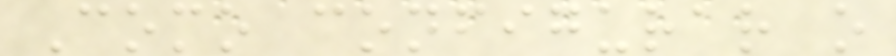Como configurar o
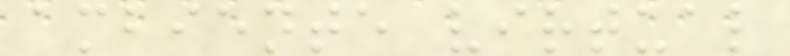ambiente virtual
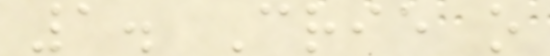1. Crie o
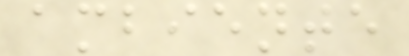ambiente
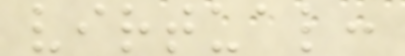virtual:
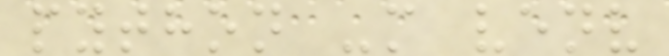python -m venv
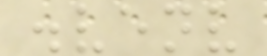.venv
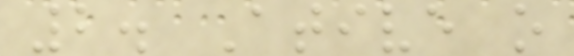2. Ative o
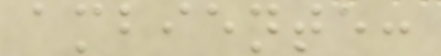ambiente:
